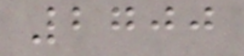2700
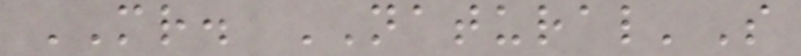MR. NATURAL'S
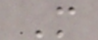M
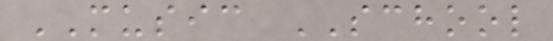MUSIC SCHOOL
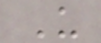U
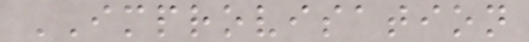IMPROVISATION
